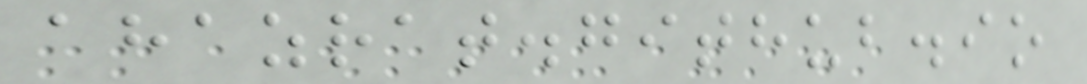ahazrat.github.io
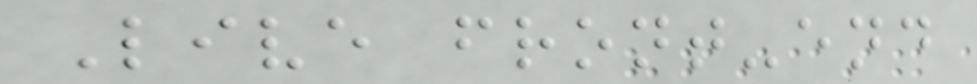Live front-end
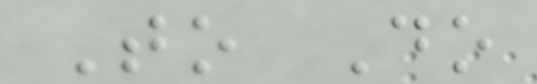To Do
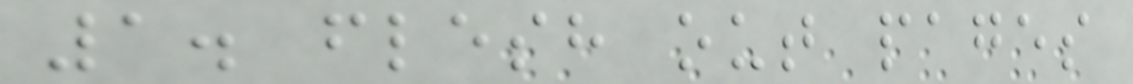1. flesh out pages
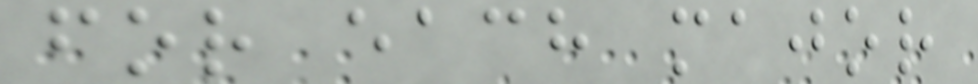for each major
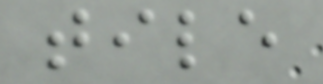tile
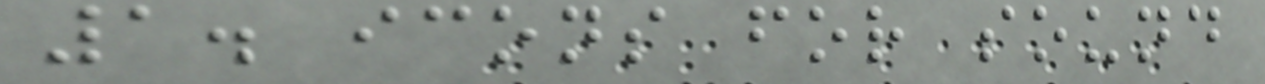1. icons for sound
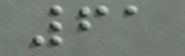61
